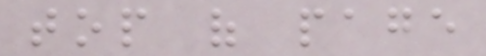top of page
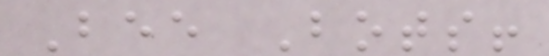Bee Bots!
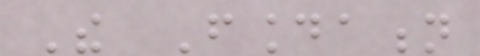The Foundation
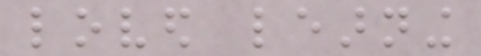loved learning
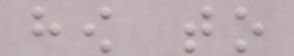how to
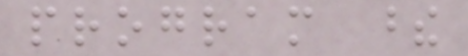program these
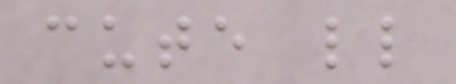cute little
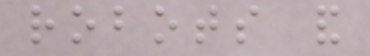robots and
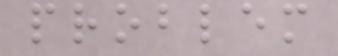problem
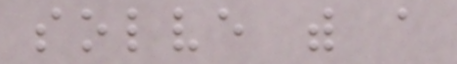solve with a
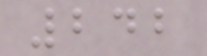242
